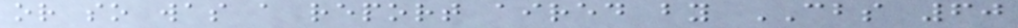or so was a report aired by CBS 60
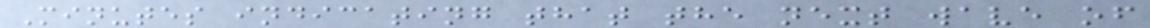Minutes indicating that the next wave of
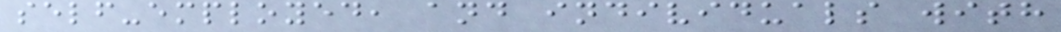self-employed, and individuals with
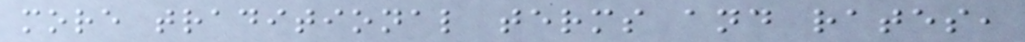more traditional terms and rates,
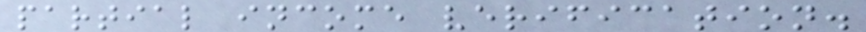partial income verification.
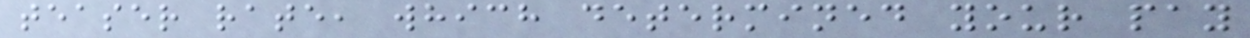teaser rate, which determined your pay
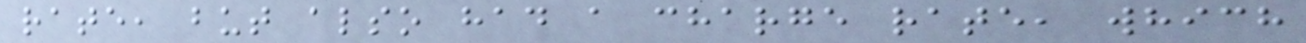rate, but also had a charge rate, which
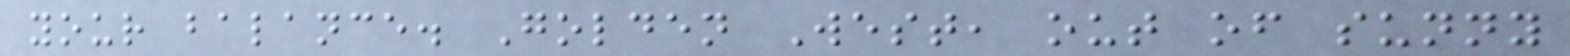your balance. Golden West, out of sunny
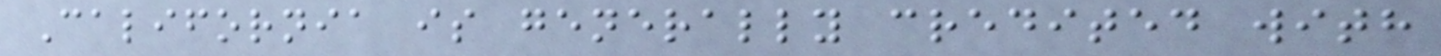California is generally credited with
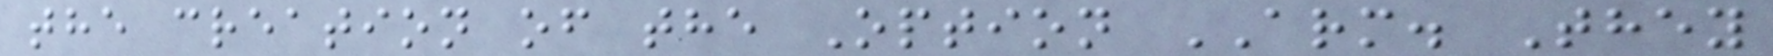the creation of the Option ARM. They
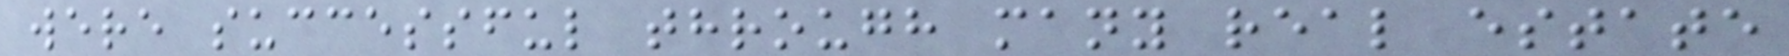were successful through many real estate
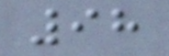98
